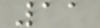11
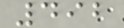492
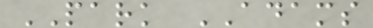PARK ADAMS
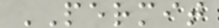PERMIT
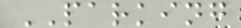PARKING
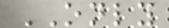ONLY
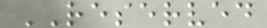RESERVED
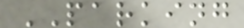PARKING
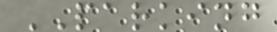PARKING
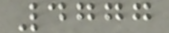4777
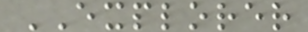EXPLORER
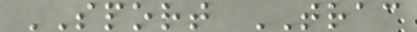SPORT TRAC
